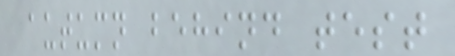autumn behind test
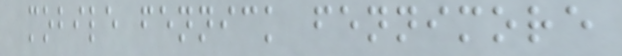mobile fennick fennimore
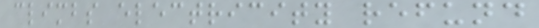climbs electricity refund
